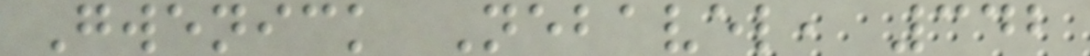Gwenick Nebavel, 342
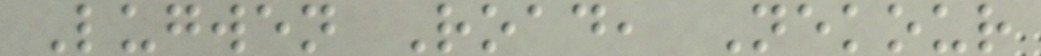Lugwen Road, Nekour
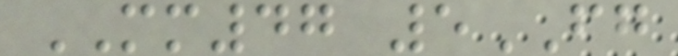MM47 5FG
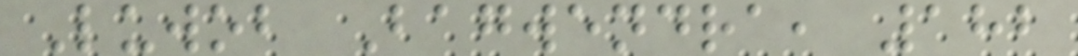Luwob Bagwendra, 182
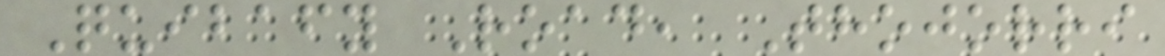Quibafy Road, Thojorri
